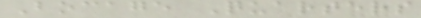Bocage Quarters
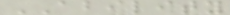ABILITY
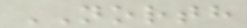NORTH
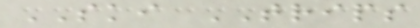SKI TRIPS
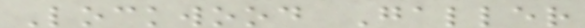Lockwood Galler
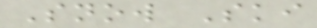Snow Ski
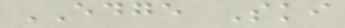EDGE Ski
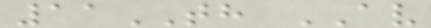11TH AV
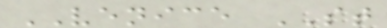VENICE ST
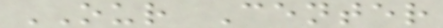OUR Center
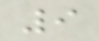9
